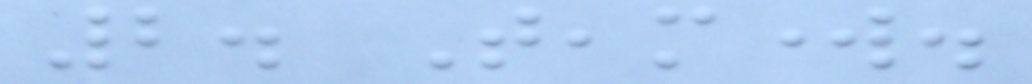2. Teamwork.
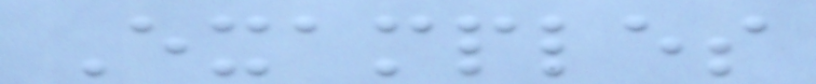Examples
